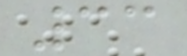33
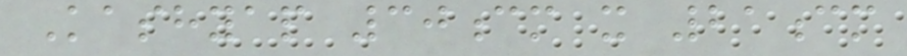Kashyap 30cm x 21cm
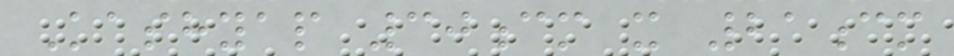Kashyap 30cm x 21cm
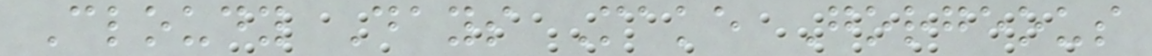Cloudy Days Make Gorgeous
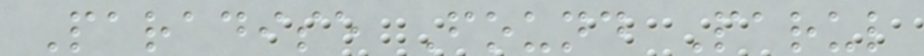Paradise Found Parul
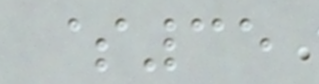$35
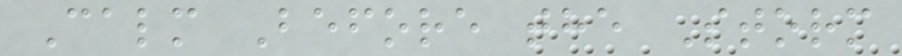Calm Before the Storm
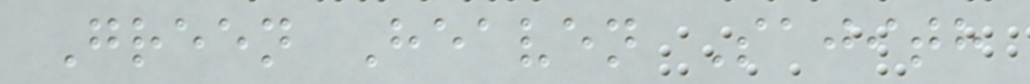Green Heaven Sajith
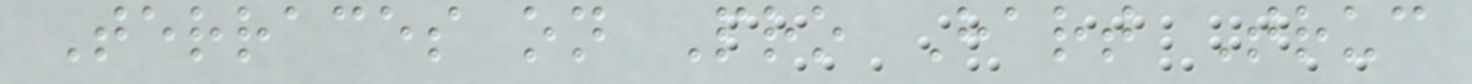Terraces on Pro Hart Truc
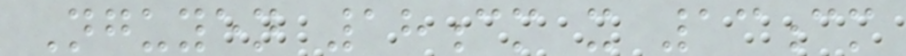Nguyen 18cm x 13cm
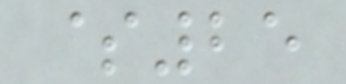$25
